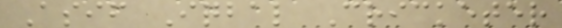Asif Iqbal Cricketer
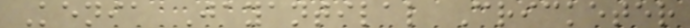Kenia Jayantilal Cricketer
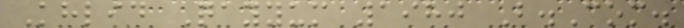Khlid Qayyum 1980 B.Com.
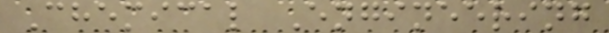Chemical Engineering
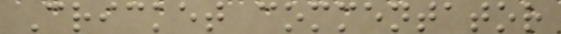Cricket commentator
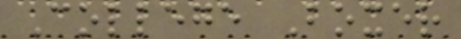College Boxer
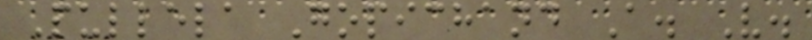Pullela Gopichand A. V.
